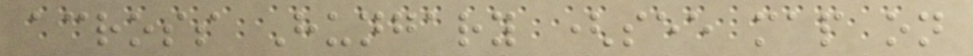across Hungary (see map on
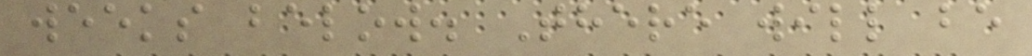weeks below. There will be
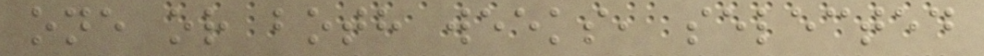one or both weeks, selected
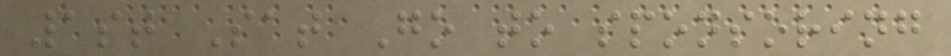1st Sat Go to sponsoring
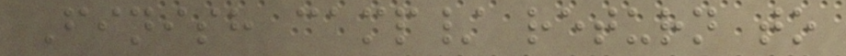Finish camp/ return to
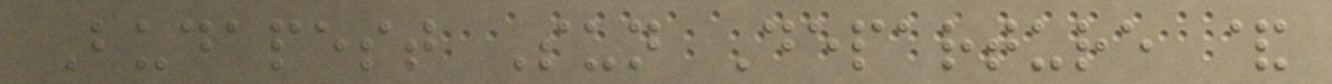Budapest Sun Departure &
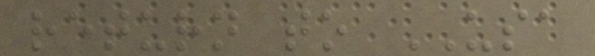return to USA
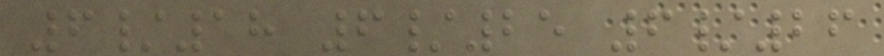6/18 6/25 6/26
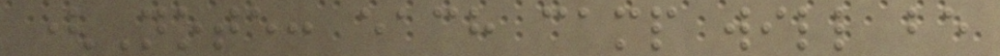(Note: each camp will be
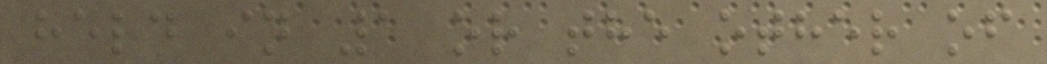held in 1 or the other of
